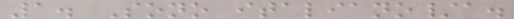1. Sono italiano/a.
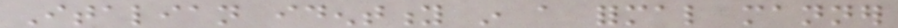Italian identity in a formal manner
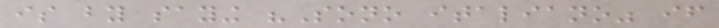is by saying "Sono italiano" if
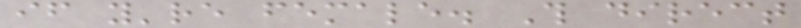if you're female. This direct
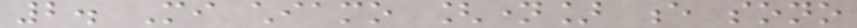2. Mi chiamo [name] e sono
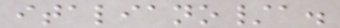italiano/a.
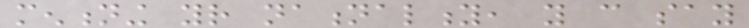mentioning your nationality, you can say
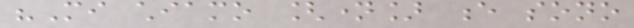"Mi chiamo [name] e sono
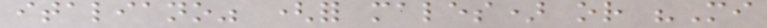italiano" (for males) or "Mi
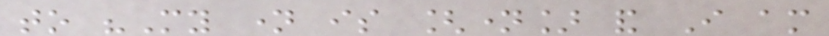to "My name is [name] and I am
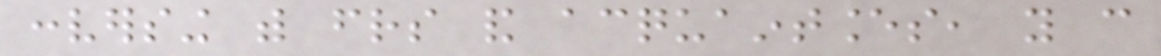conversing with friends and acquaintances, you can
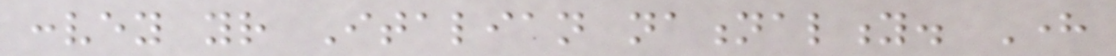convey your Italian nationality. Here
